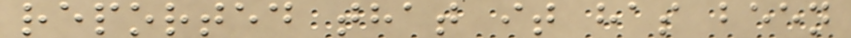reported that it has been
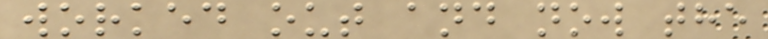worked out and now the
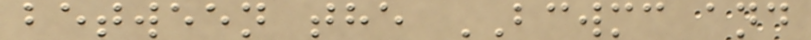between the BCWMC and
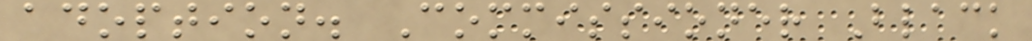adoption. Commissioner Black
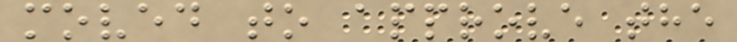moved to approve the
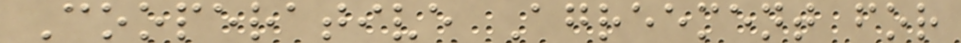Cooperative Agreement for
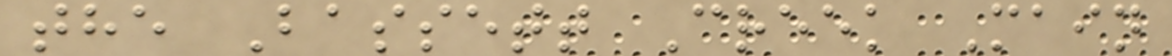the Bassett Creek Main
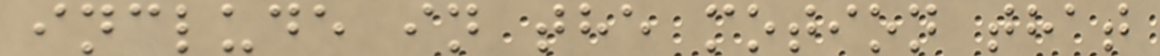include in the motion that
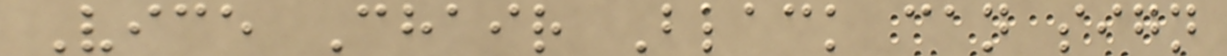Vice Chair Black can sign
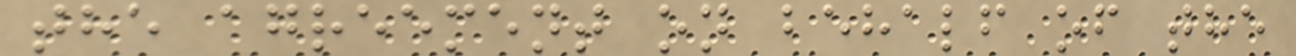the agreement on behalf of the
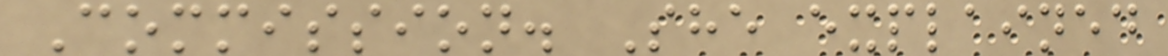Commission. She explained
